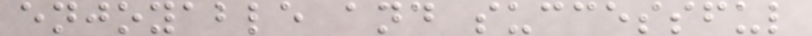enjoyable and successful
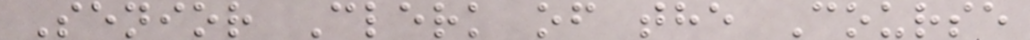Senior Clerk of the Course
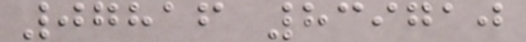07816 839710
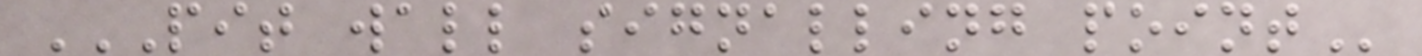PIT WALL SIGNALLING POINT
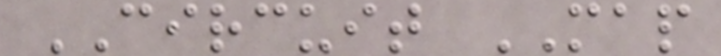CIRCUIT MAP
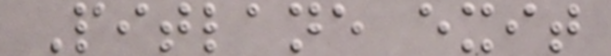Pitlane exit
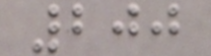200
